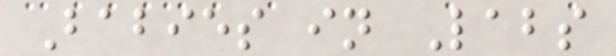Babies in Labs
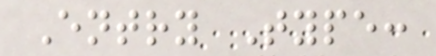Entry Type:
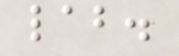lab.
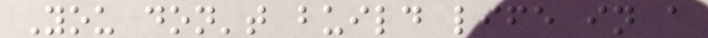You don't build life in a
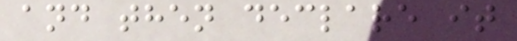and then declare it
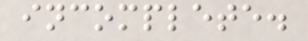incomplete.
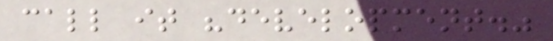call it "development."
